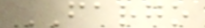FARGO
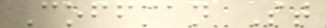Coffman St
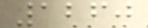1260
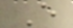E
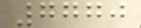7770
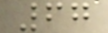67
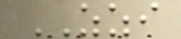ZZI
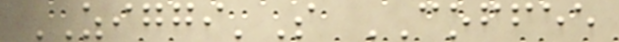ZIGGI'S COFFEE
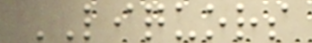LIQUORS
